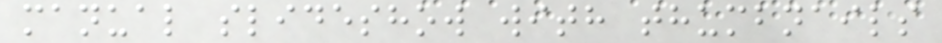manual slideshow with thumbnails
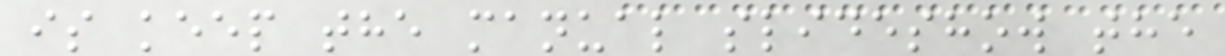is keep the manual slideshow the
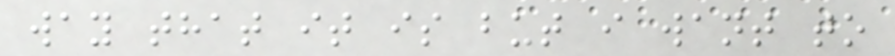way that it is but i want to
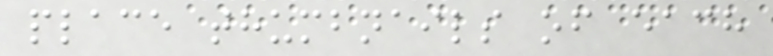place thumbnails of each
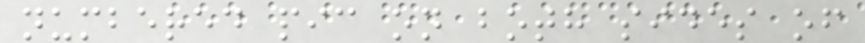numbered pic on both sides of
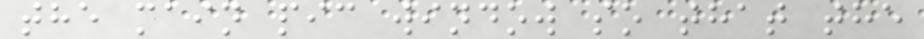the main pic window so that the
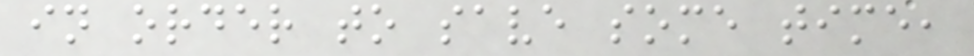in order to save some time,
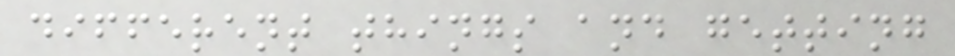different things and getting
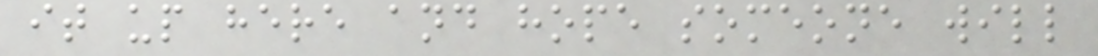it up here and hope someone will
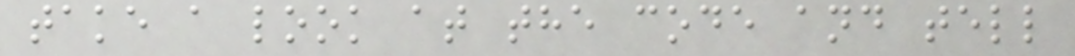take a look at the code and tell
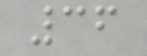36
